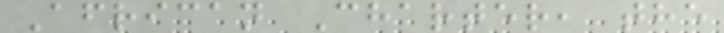African Charter, the
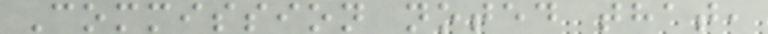Commission noted that,
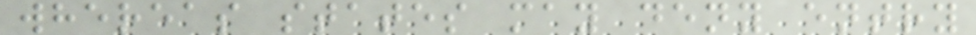whereas states may deny entry
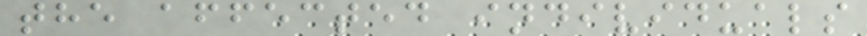the affected individuals
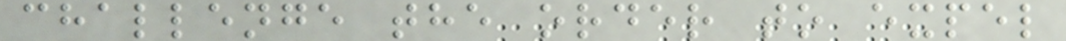challenge the order to expel
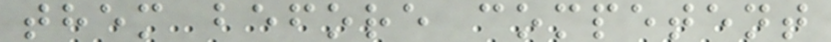them before competent
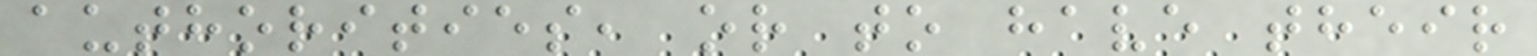authorities, or to have their
